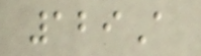129A
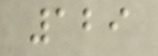129
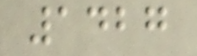1427
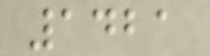1421
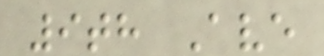9th Ave
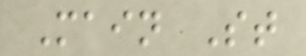Main St
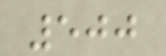500
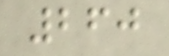260
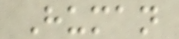Human
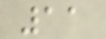11
